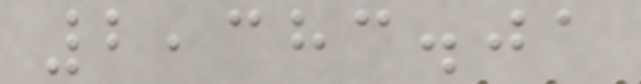2,383.01
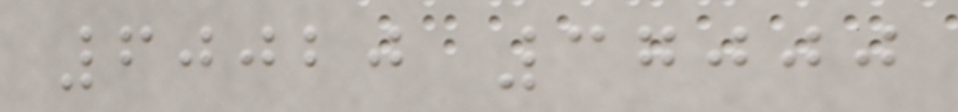60020 37000
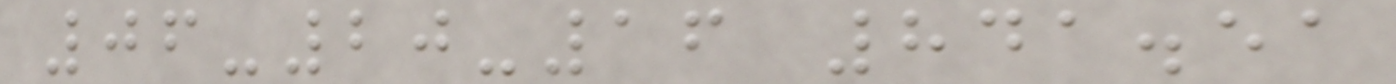06-20-16 841.51
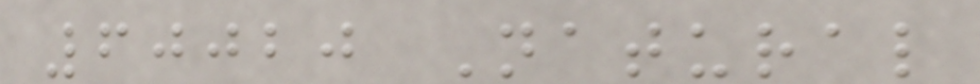60020 Natural
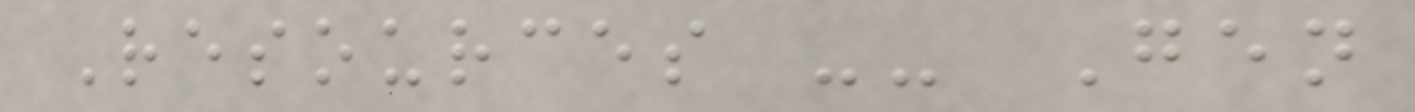Resources -- Gen
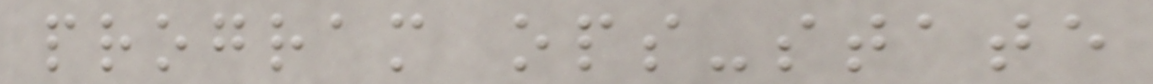program ops-state
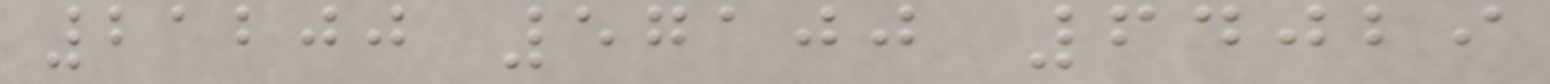21200 57100 64029
